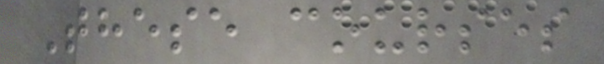These courses
